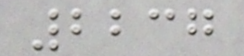2237
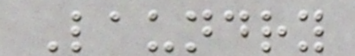Laundry
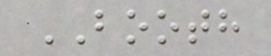BOOTH
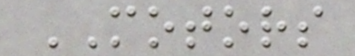MOTORS
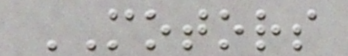MOTORS
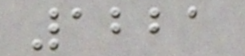1221
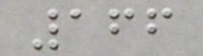166
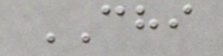CHI
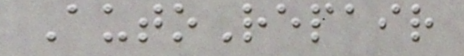AutoRepair
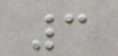3
